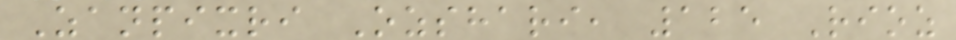Zanpixri Ozshari, 125 Rioz
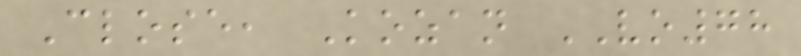Close, Kozan VO78
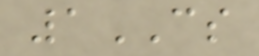1CS
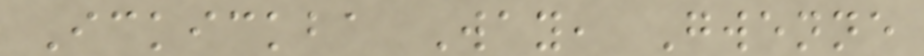Ickickba Way, Gwenne
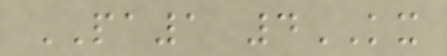PA1 4KX
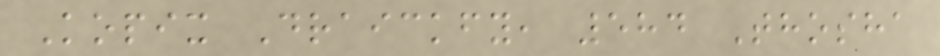Kopix Draickfy, 584 Thosha
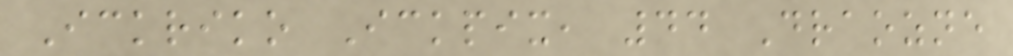Ickriko Ickpix, 44 Draozne
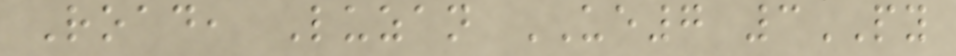Road, Luzan UE7 3PY
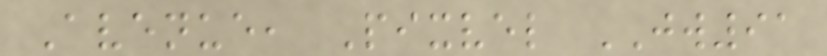Avenue, Pixvel JW91
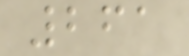261
